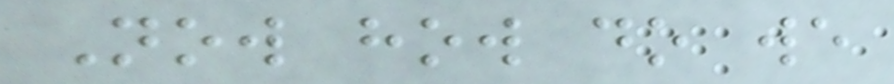Now how do we
